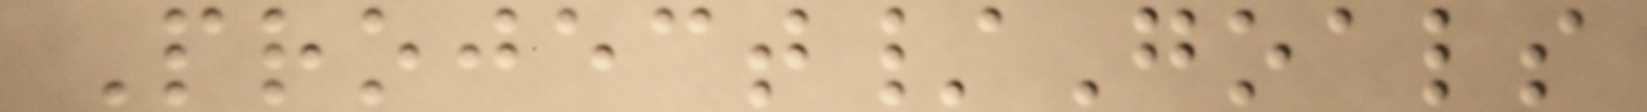Project/Goals
